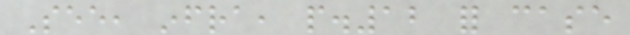See, infra, p.12 for case
